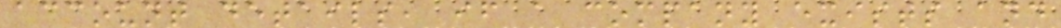account details, if a company exists and
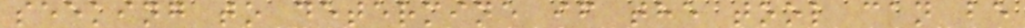seeking to determine if the tool can be
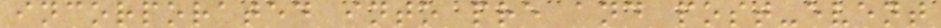incorporated into pre and post-event
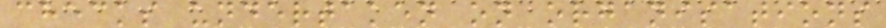checks undertaken on organisations
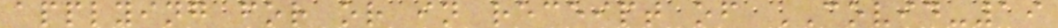applying for or in receipt of COVID-19
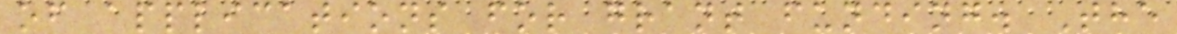of applications for grant funding. The
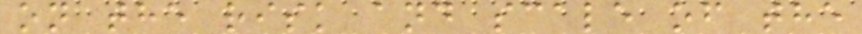on the risk and scale of the
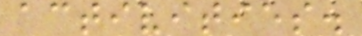activities.
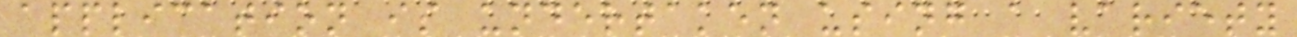application is undertaken using a variety
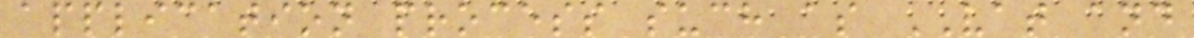application process such as VAT and
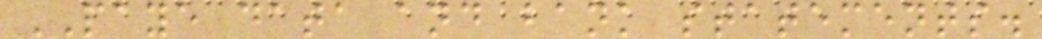PAYE data and bank statements.
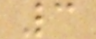3
